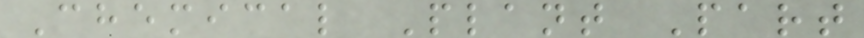Chemical Plant Part
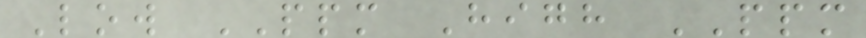Low PPM High PPM
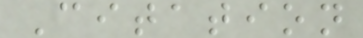Citation
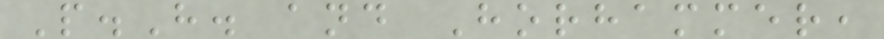P.H. and Horhammer,
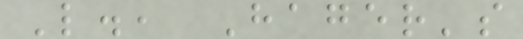L., Hager's
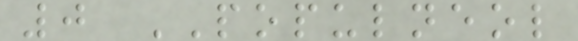0 POPULNEOL
